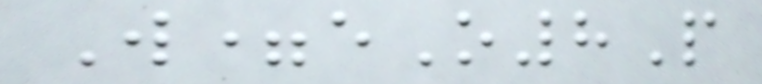W=eO8P
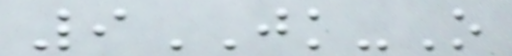9JK-O
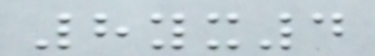8yx4
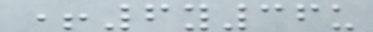+6y36u
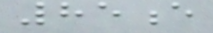85e
